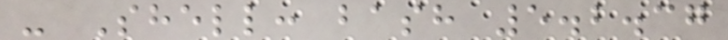- Shell: bash 5.2.37
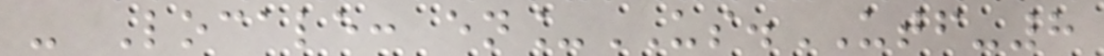- Locale: en_US.UTF-8
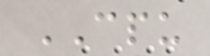CPU
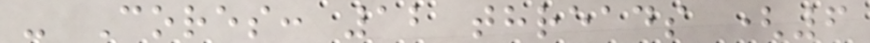- Cores: 12 threads (6
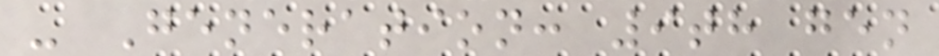- Generation: 9th gen
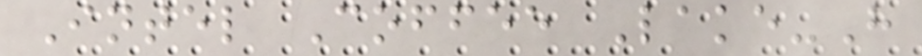Intel Coffee Lake-H
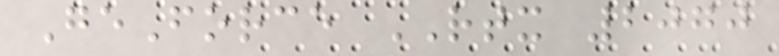GeForce RTX 2070
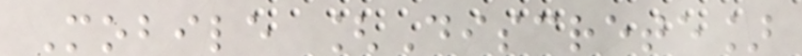Mobile [Discrete]
